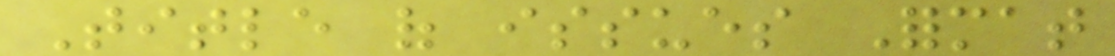Title of issues Format
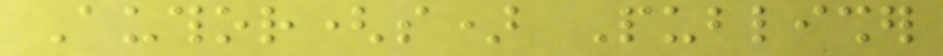Author(s) Publisher
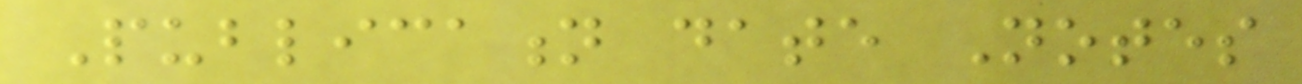Publication date Notes
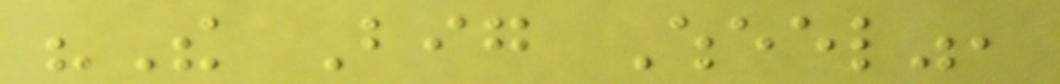"The Big Wheel",
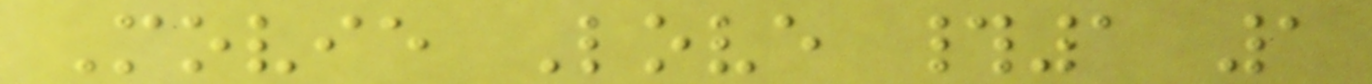Movie Love #1 1
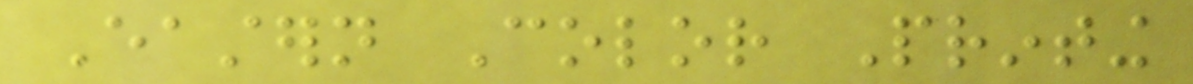Eastern Color Printing
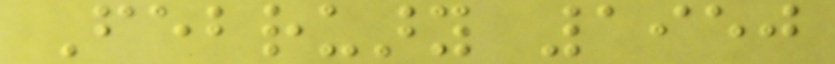February 1950
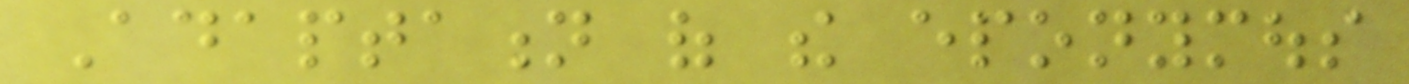Adaptation of the eponymous
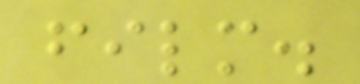film.
